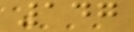147
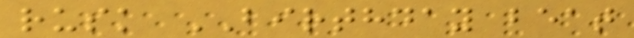rusk BIRTHDAY beat
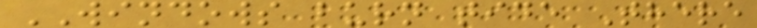WINDOWS burn tide There
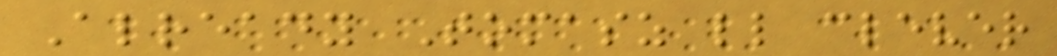Already Tomasz ll clever
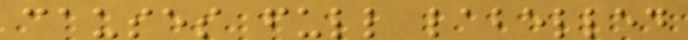causes full labelled
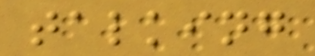talking
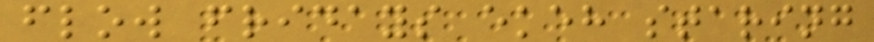flow fridays ekeh staring
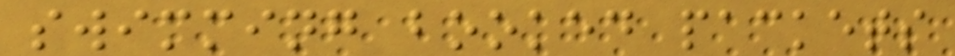swimming booked packets
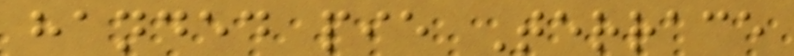handed pie Terrace
